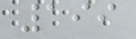199
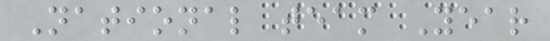National team Year
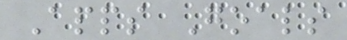Apps Goals
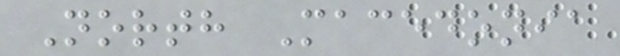North Macedonia
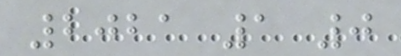2021 1 0
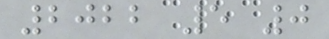2022 5 0
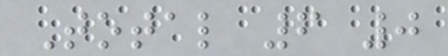Total 6 0
